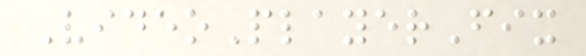VideoPlayerFix
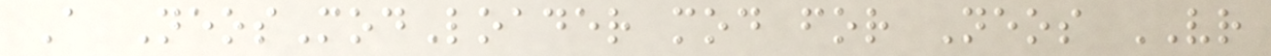A NeosModLoader mod for Neos VR
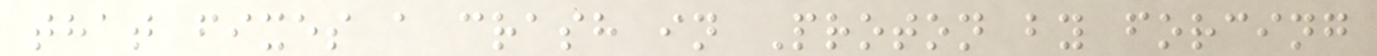that fixes a crash in Proton by forcing
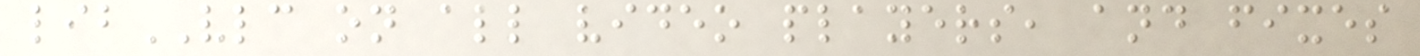libVLC on all video players, and fixes
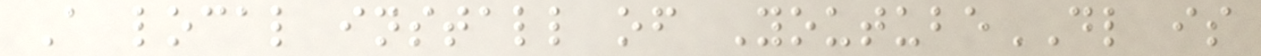A local install of YoutubeDL is
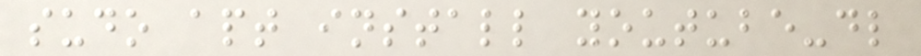sudo apt install youtube-dl
